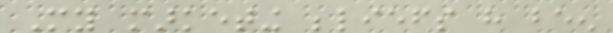My marketing beliefs have been
